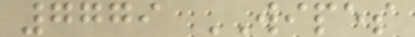7779 WIPES
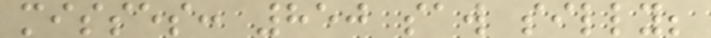misses: 850 saw silly;
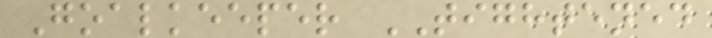Goalkeeper TIGHTENED
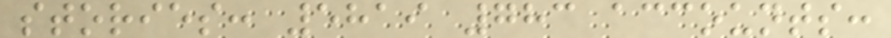stories: 5819 783 accounts:
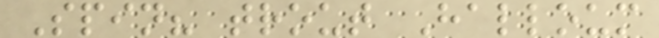Spin? trout Halloum
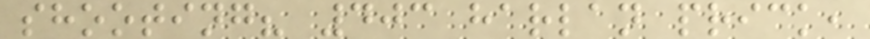shooting? 403 harlan prick,
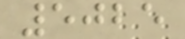5025
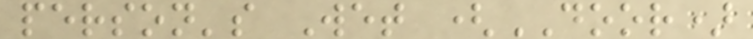person's Wet (DOOR)
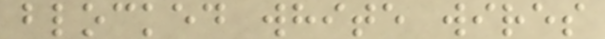blocked white wires
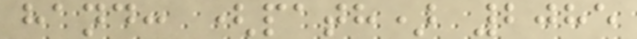hand: (path) 2085
